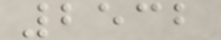2532
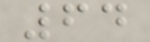64
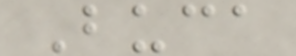Buca
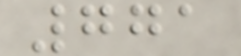771
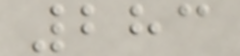283
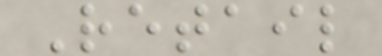Retail
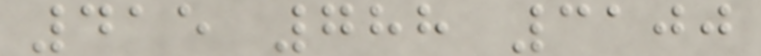415 788 3100
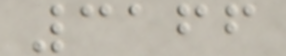3166
